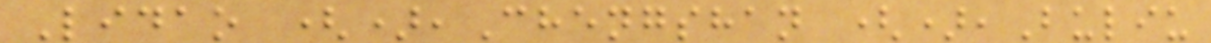Lidao (),Chengshan (),Buliu
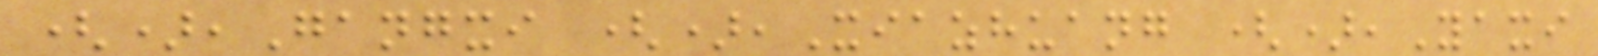(),Gangxi (),Xiazhuang (),Yaxi
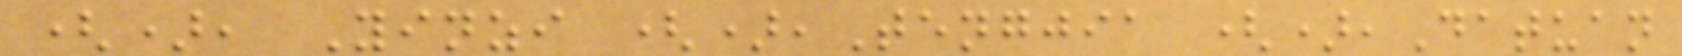(), Yinzi (),Tengjia (),Datuan
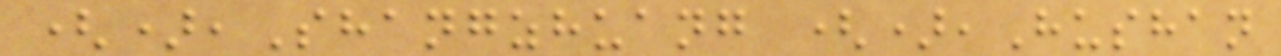(),Shangzhuang (),Hushan
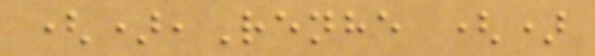(),Renhe ()
